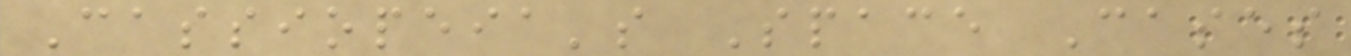Cassiopeia's Space Cases
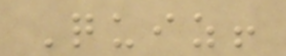Quiz!
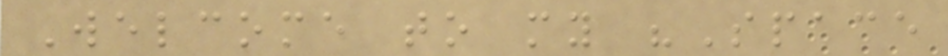Welcome to my "Space
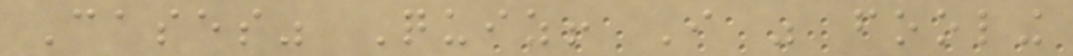Cases" Quiz! I was fooling
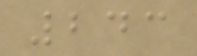243
